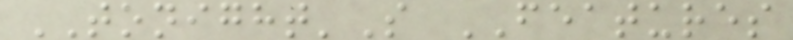TONIGHT'S FEATURES
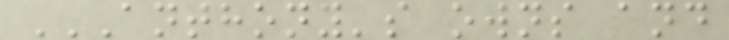ANTHONY'S OWNS AND
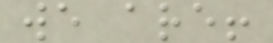we are!
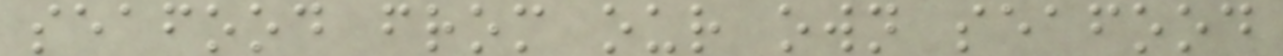seafood from our own seafood
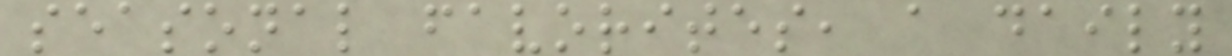seasonal favorites, a daily
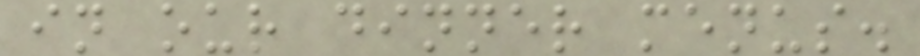in our dinner menus.
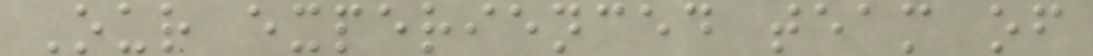Our experienced team of
